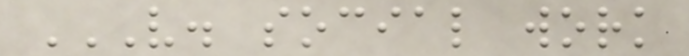V. SOCIAL WORK
